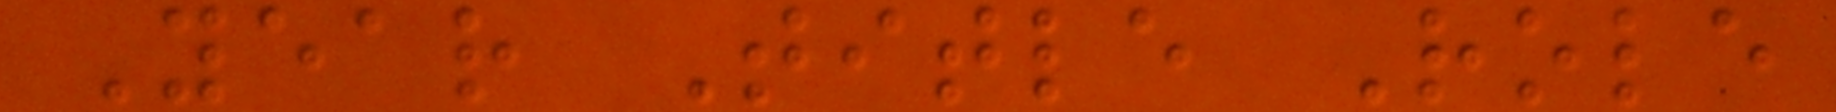Year Title Role
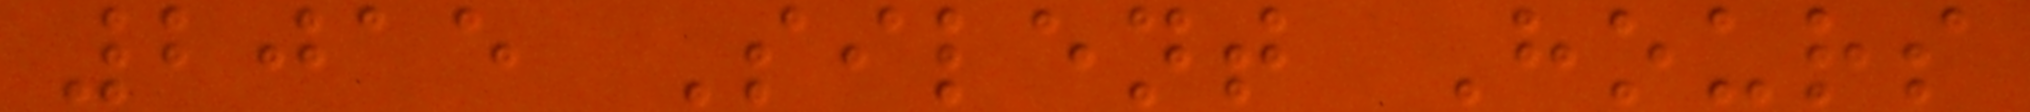2015 Silent Hours
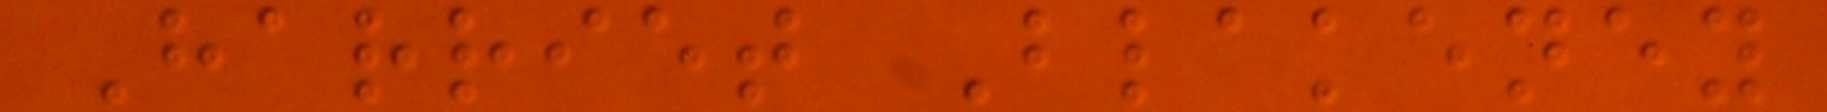Harriet Blakeney
